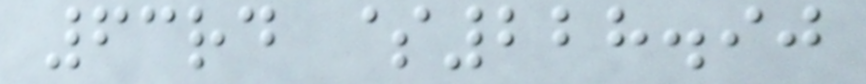63rd $228.90
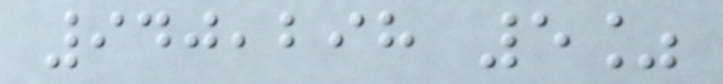940,298 5%
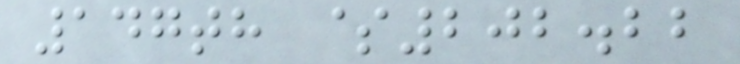147th $202.22
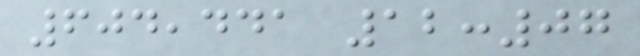604,441 12:07
